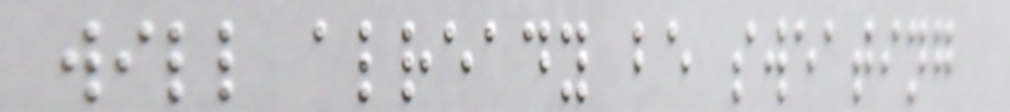will already be sweating
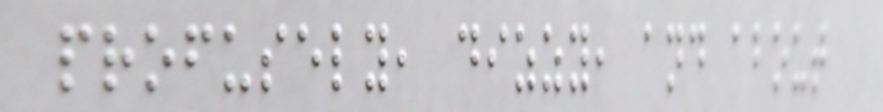profusely, dizzy, and about
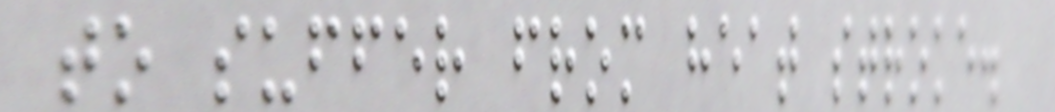to suffer from heat stroke.
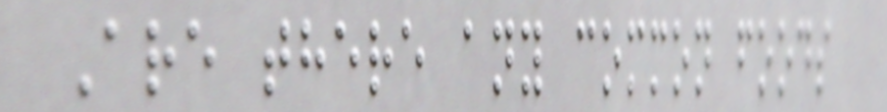Are there any common foods
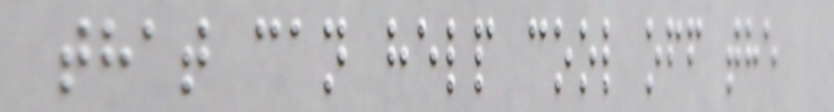that can help cool off the
